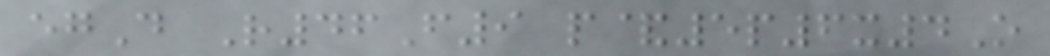egD R46F9 p&5p6x4O
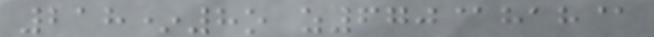218*8o z670@hah@
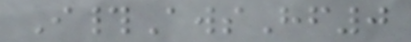I#AwsHf0
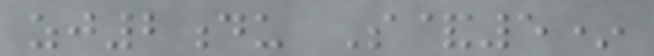zj2du S&5*
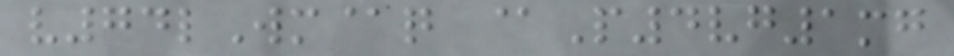v74lWm@q @P4vg1mg
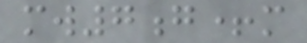mw7g+m
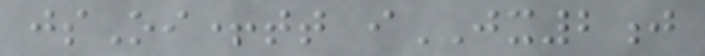jsOi+tt iJX2j
